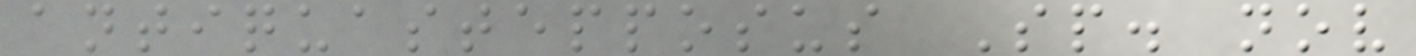antiquastepposus Sp. nov
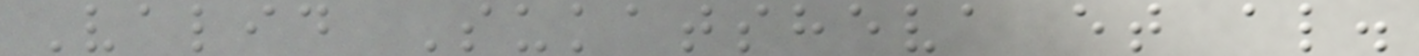Valid Sukatsheva et al.
